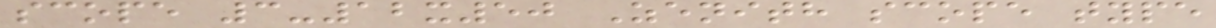scope 3-12x50 Zenith scope type
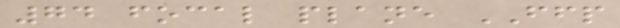74 focal plane FFP
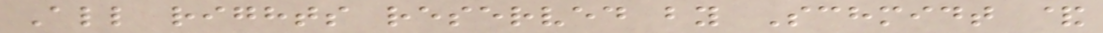All rights reserved by Schmidt &
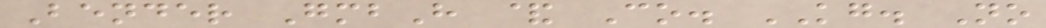Bender GmbH & Co. KG. No
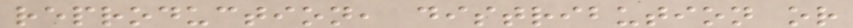reproduction, distribution or
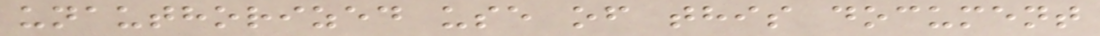unauthorized use of this document
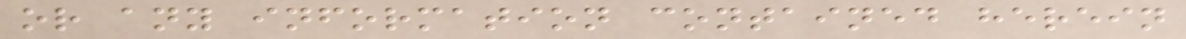or any information contained herein
